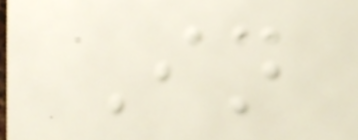In
